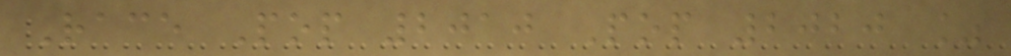Race Pop 2010 Pop 2020 %
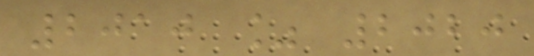2010 % 2020
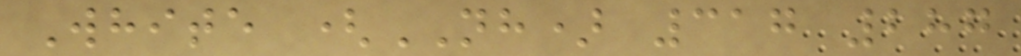White (NH) 317 287
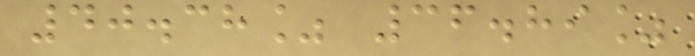40.38% 36.89%
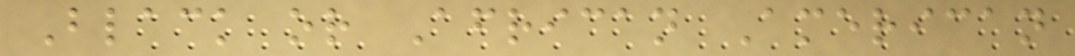Black or African American
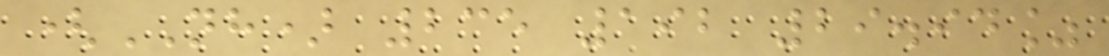(NH) 235 192 29.94%
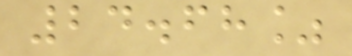24.68%
